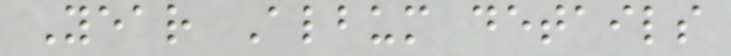Year Album details
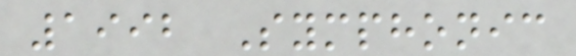1992 Symphonic
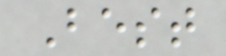Best
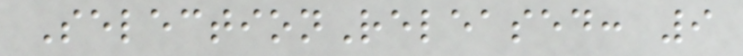SelectionReleased: 9
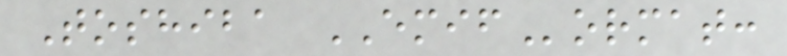Toshiba EMIFormat:
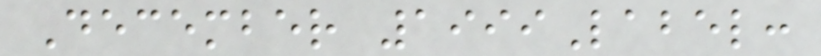December 1999Label:
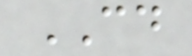CD
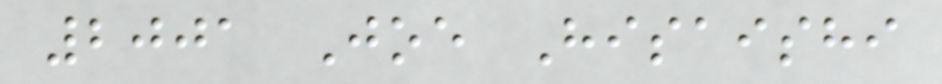2001 Joe Hisaishi
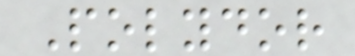Polydor
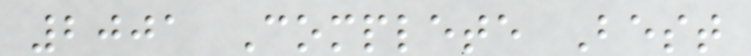2001 Complete Best
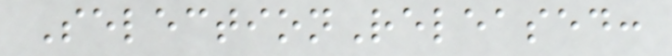SelectionReleased:
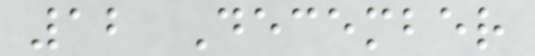12 December
